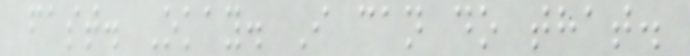fast. Okay. I can do that.
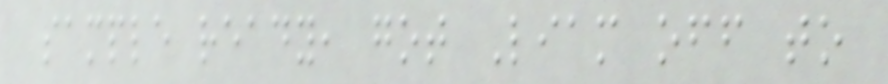sample ready, got Liam off to
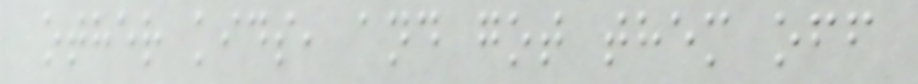other kids, and got them off
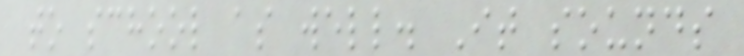to school as well. It sounds
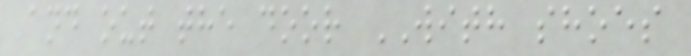and out the door WITH shoes
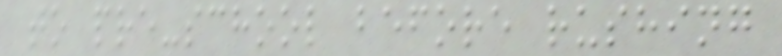to pre-school before rushing
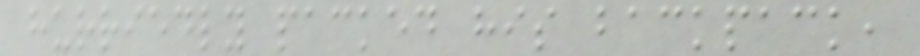hurriedly packed his backpack,
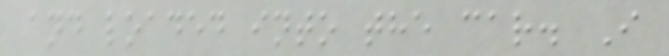and loaded into the car. I
